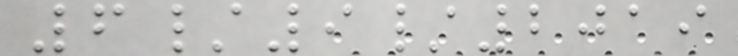6/9/2019
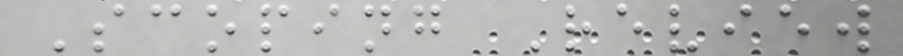Scoping Review
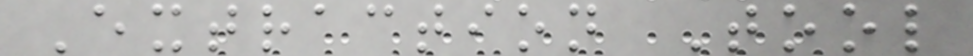Extraction Tool
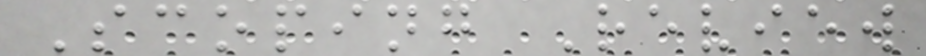Scoping Review
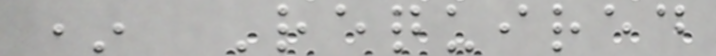* Required
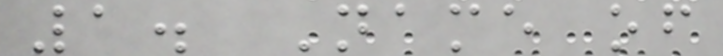1. Name of
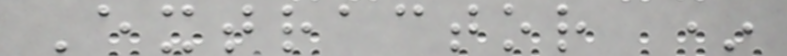Extractor *
